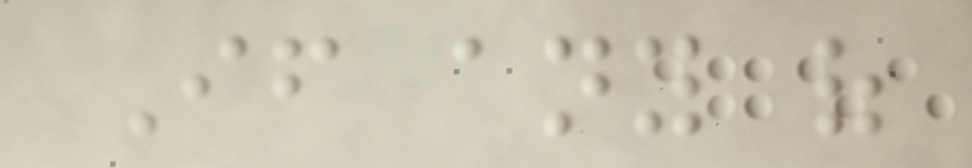If any of
